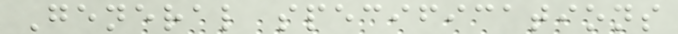General specifications
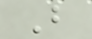B
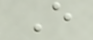E
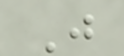J
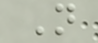N
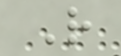R
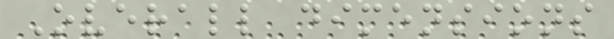Overall dimensions
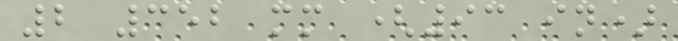2 352 mm (93 in)
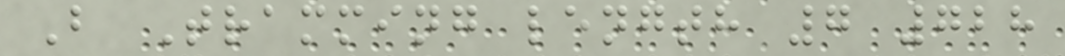B Tramming length 7 728
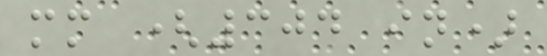mm (304 in)
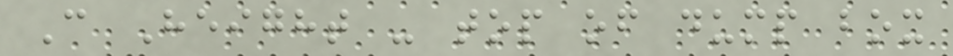C Height - top of dump box
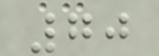70
